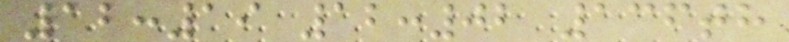12:19 12:02 136th
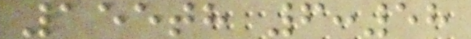155th 6:58
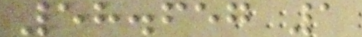58.657 1
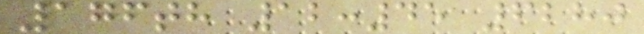176th 12:45 6280
